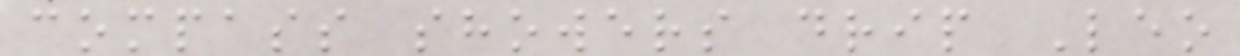compass showers drip Leo
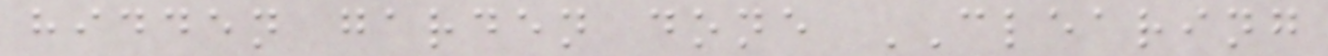hidden garden done CLEARING
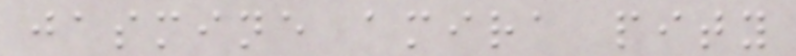jasmine amira pity
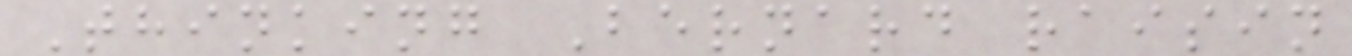Thinking Bernard raisin
